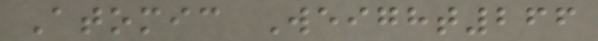Atomic Weight266
